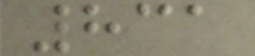831
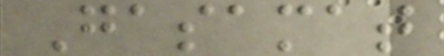Gasamat
